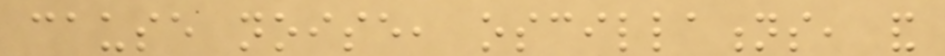cause noise, oscillations, and
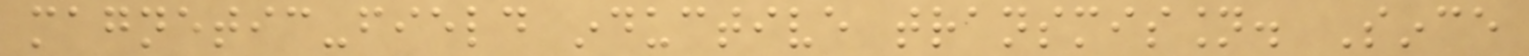magnetic-field inductive transmission. Since
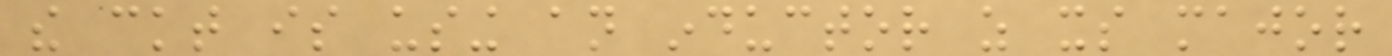the ckt is using an inductor as its major
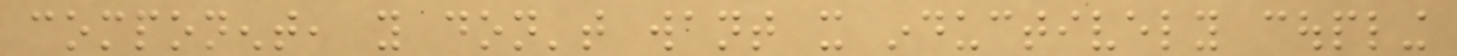component, you don't want it inductively coupling
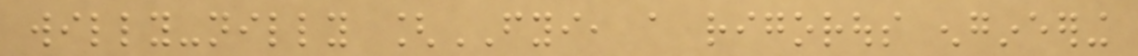willy-nilly [FYI, a rigorous engineering
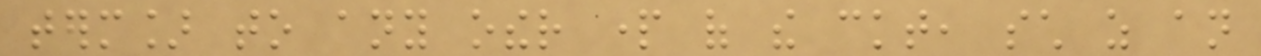term] to any other part of the ckt, such as an
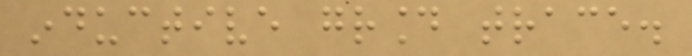inductive ground trace.
